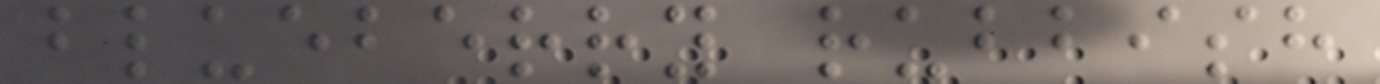blueberry rubbish
